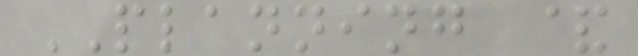PLANNING &
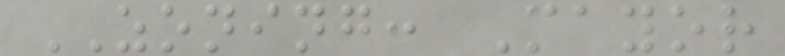ZONING: Mayor
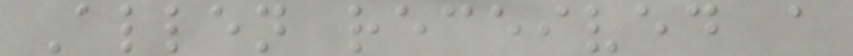Allen received a
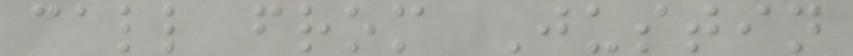call from Justin
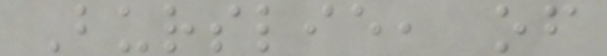Burslie, of
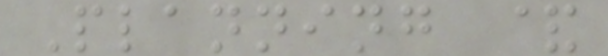Planning &
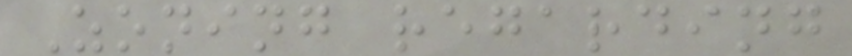Zoning regarding
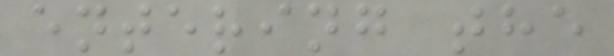entering the
